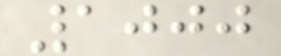1000
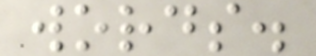words.
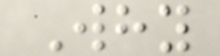Why
